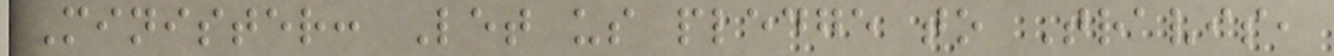Minister: Let us pledge to Travis,
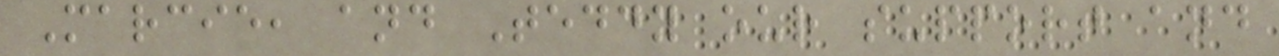Marcie, and Teddy our support and
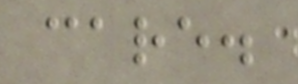care.
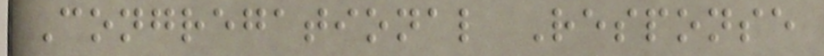Congregational Response
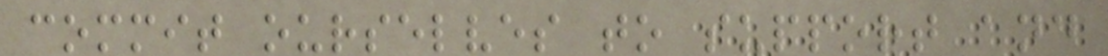commit ourselves to support and
